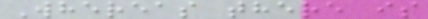Whereas there is
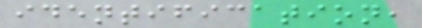identification,
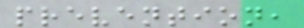prevention,
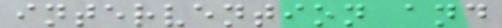intervention and
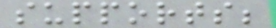supports;
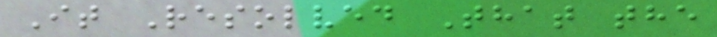It Resolved That the
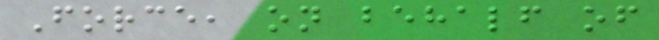Force, on behalf of
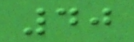40
